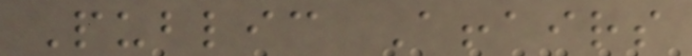Public Affairs
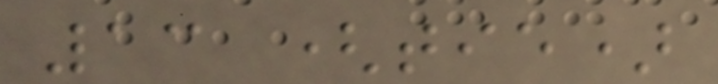13 (tie)
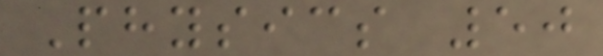Physics 50
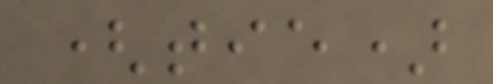(tie)
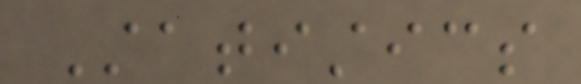Statistics
